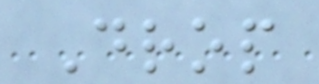Drop
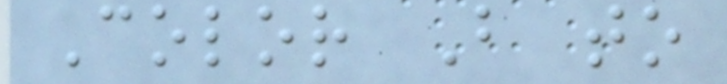Color B to
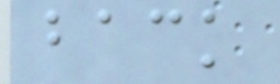back
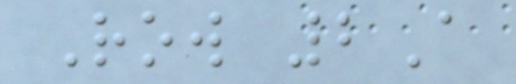Row 2A
